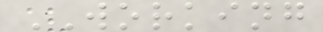WORKING
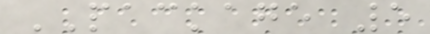PACKAGE 5
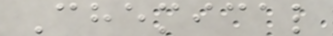Chemical
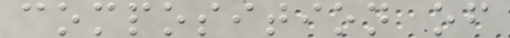composition of
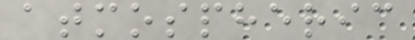atmospheric
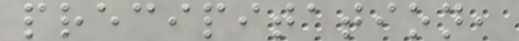precipitation,
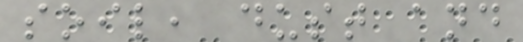soil, dust and
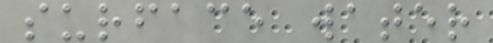surface water
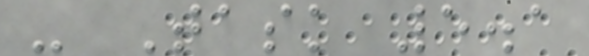- Task 5.1
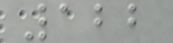122
